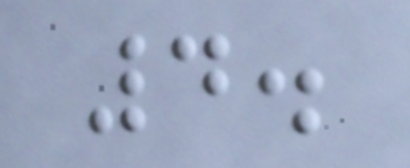4.
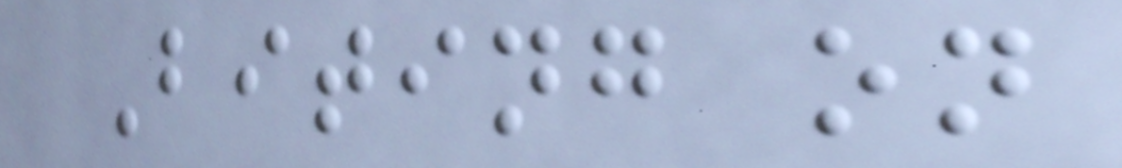Biting on
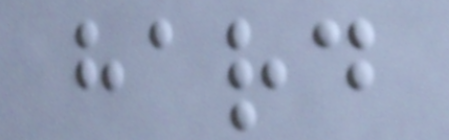hard
